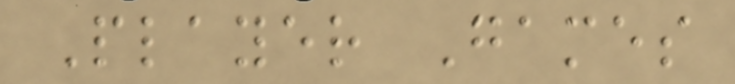Player Games
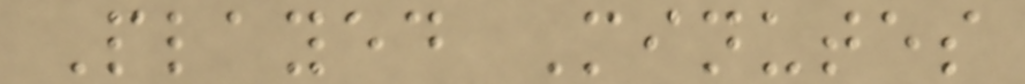Played Minutes
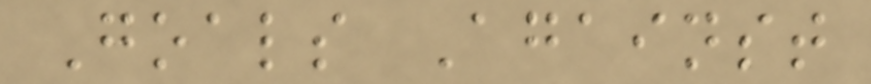Goals Against
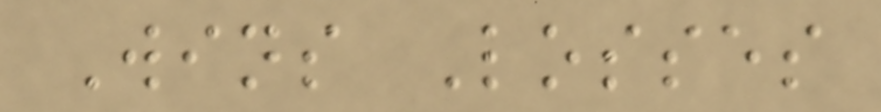Wins Losses
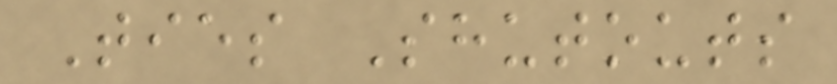Ties Shutouts
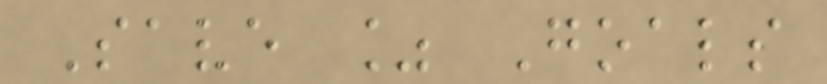Save % Goals
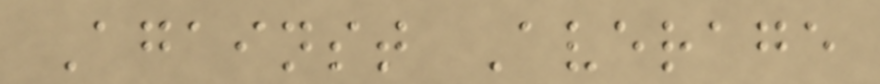Against Average
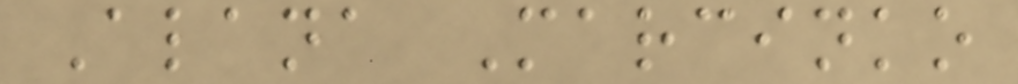Alana Marcinko
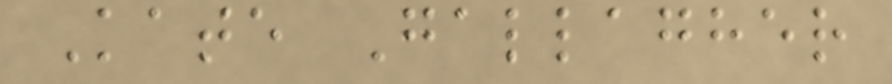Kate Gallagher
